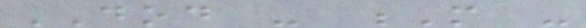DOD - M -
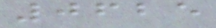0625
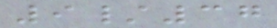9/37
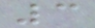3
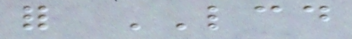for LCD
